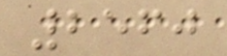2560
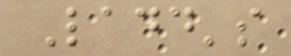Ladd's
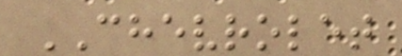CHEVROLET
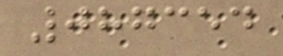087354
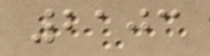2103
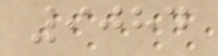9084
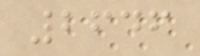2646
